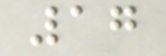17
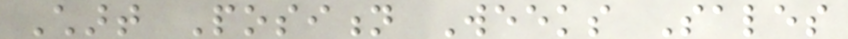Chart Position Weeks Sales
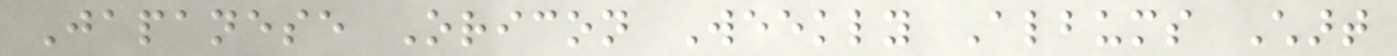Japanese Oricon Weekly Albums Chart
